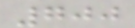700
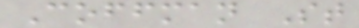Coffman St
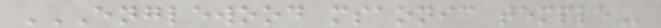ENGLEWOOD MSAONIC TEMPLE
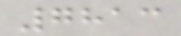7813
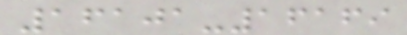16101-16169
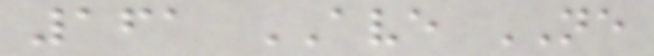161 AVE NE
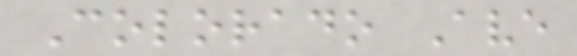Colorado Ave
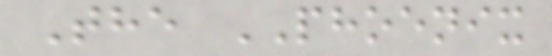The PHOENIX
